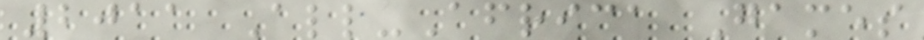2011 All-Africa Games
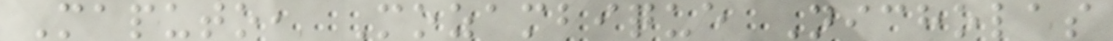Maputo, Mozambique Nicholas
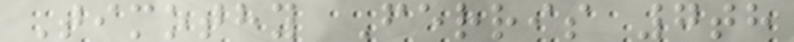Timothy Ferris 7th
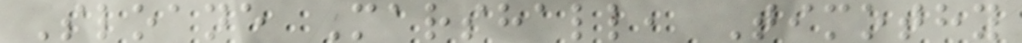Sloane Marshall, Timothy
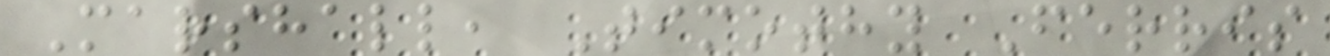Marshall, Timothy Ferris
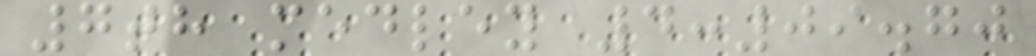7th medley 4:09.70
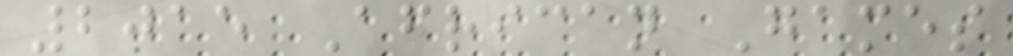2015 African Games
